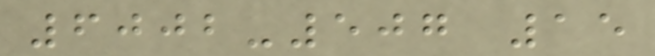6002-507 15
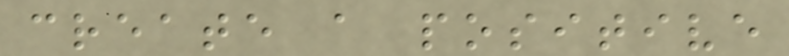create a positive
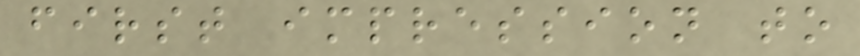first impression to
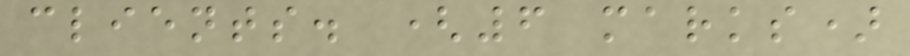clients. (6 marks)
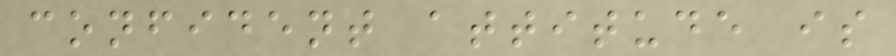confident attitude is
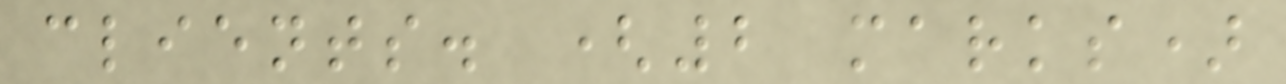clients. (2 marks)
